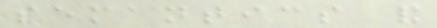semantics and
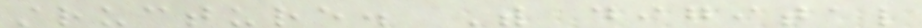structure. With digital
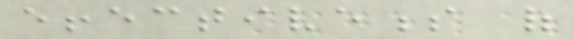effectiveness of
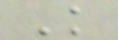Knowledge
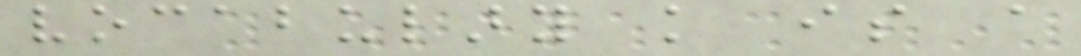vocabulary knowledge is a
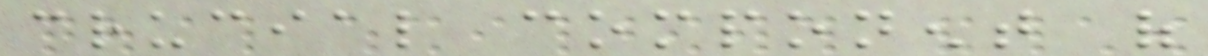crucial component of
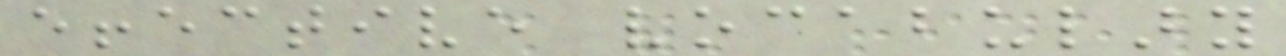effective vocabulary
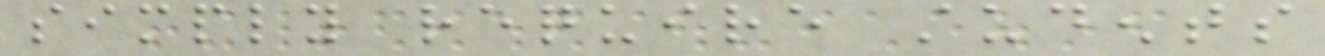simply require students
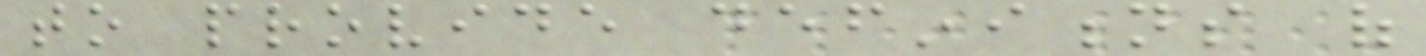to provide definitions of
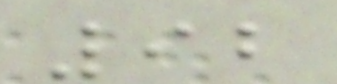92
